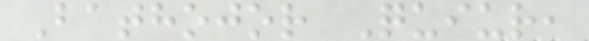Bathojor Quiur,
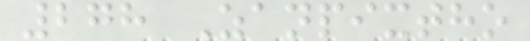278 Zanpixtho
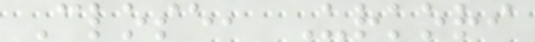Close, Urkori
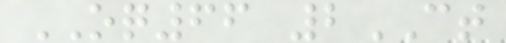OQ66 2CT
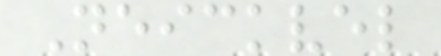Neickvel
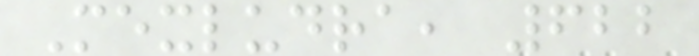Mexludra, 622
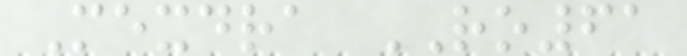Mexdra RO61
